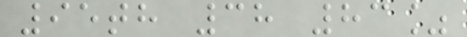95th 38 83%
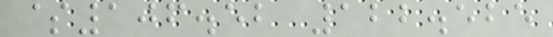$106.52 122.525
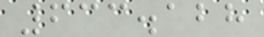633.128
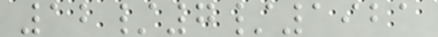12/7/1921
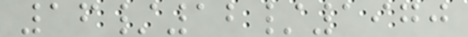16/12/1970
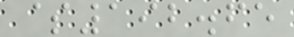$192.65
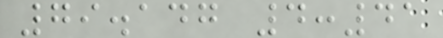79.147 4:41
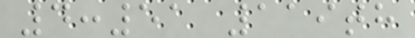4:51 119th
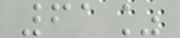61%
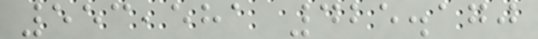553,581 425.170
